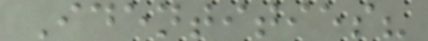Identities?
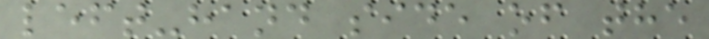left-hand side of the
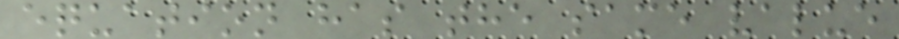equation has the same value
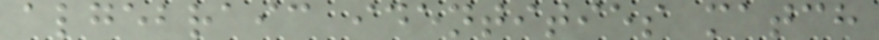algebraic identities match
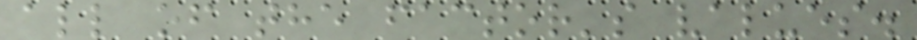all of the factor's values.
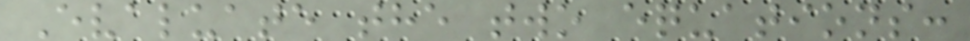Evaluate the two equations:
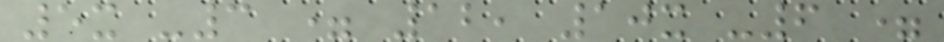5x -3 = 12, 10x -6 =
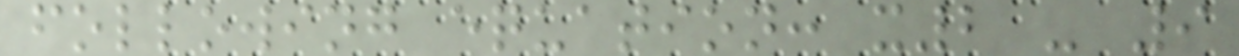following equation: x2 - 9
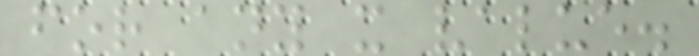for any x value.
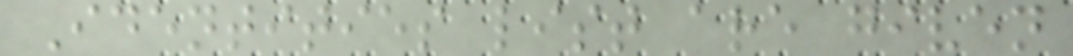Identities list are given
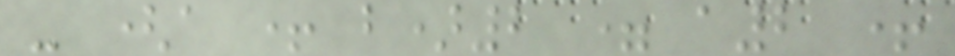- (a + b)2 = a2 +
